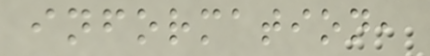information,
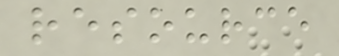resource
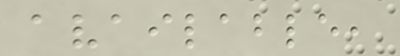available,
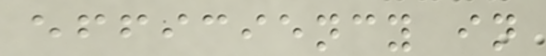efficiency in
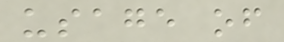usage of
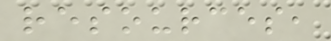resources,
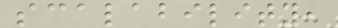scalability,
